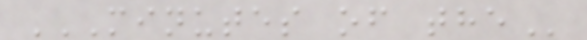MINUTES OF THE
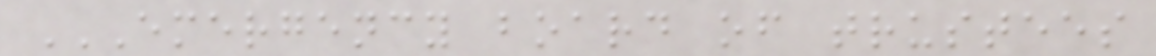EMERGENCY BOARD OF TRUSTEES
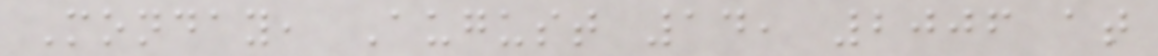Monday, August 14, 2006 at
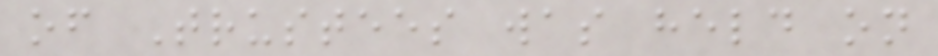of Trustees was held on
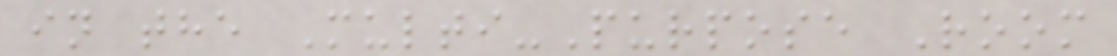in the Multi-Purpose Room
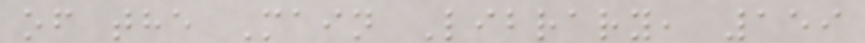of the Main Library, 159
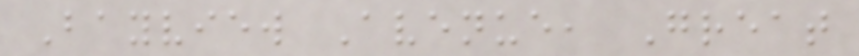Bayview Avenue, Great
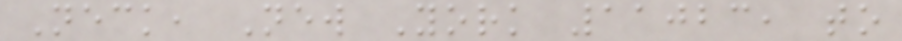Neck, New York 11023, to
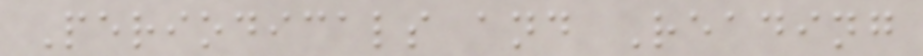Periodicals and Reading
